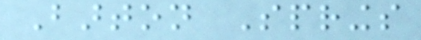Barton Springs
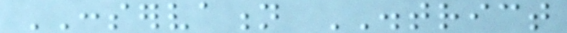CONSERVATION DISTRICT
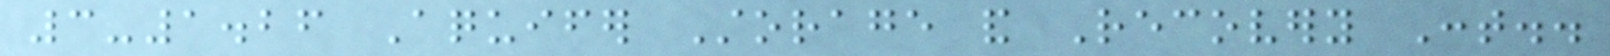3-1.26 Aquifer Storage and Recovery Cont..
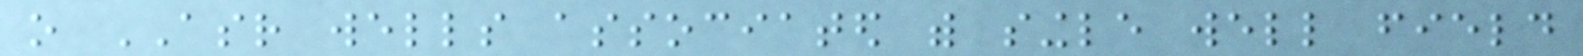o ASR wells associated with single well field
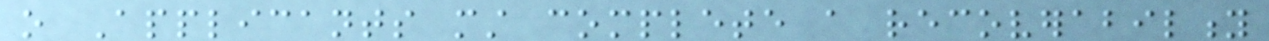o Applicants must complete a recoverability
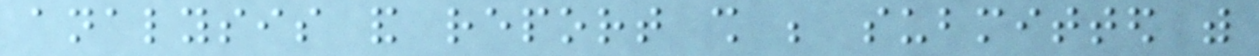analysis and report shall be submitted with
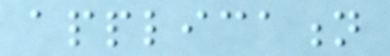application
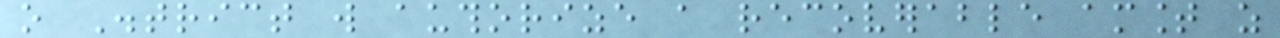o District will authorize a recoverable amount as
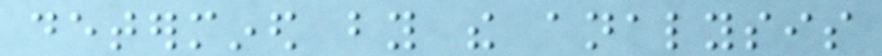determined by the analysis
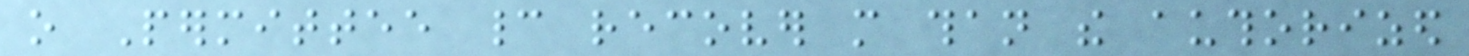o Permittee cannot recover more than the authorized
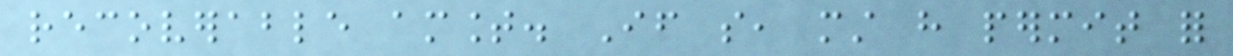recoverable amount. If so, must have permit for
